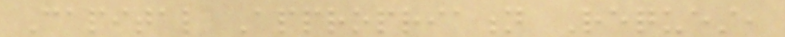Capital Appropriation Request,
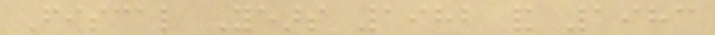Fiscal Years 1982 and 1983
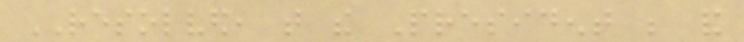RESOLVED, that the President be and
